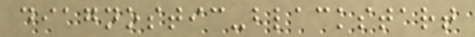diagnostic-blackstart
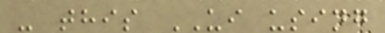- this UI using
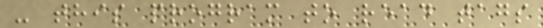- this program to read tags
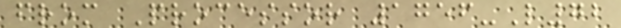from Processor 1756-L72
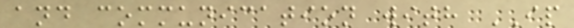and communication with IP
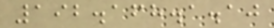192.168.1.10
